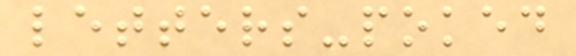letters-poked
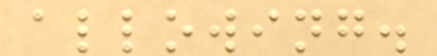allowing.
